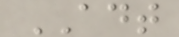ADT
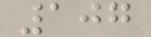107
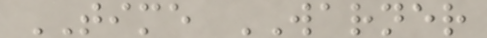TIME WARNER
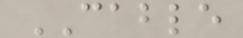CABLE
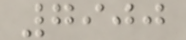7900
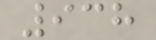938
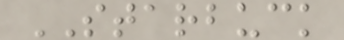STARBUCK
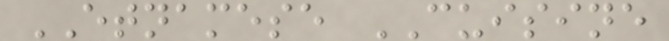ETNAMESE CUISINE
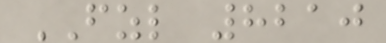FZL 8210
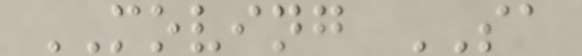MOVING SA
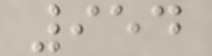954
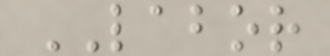LABOR
